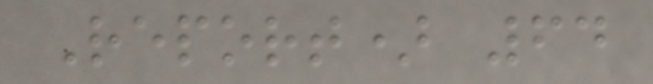Report) 64
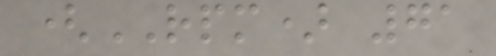(RPM) 71
